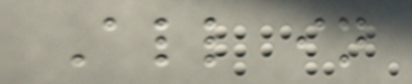All in
